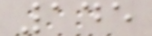145
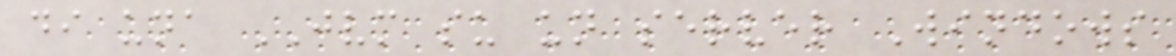di una JVM su un server Windows
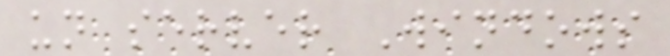un server Windows
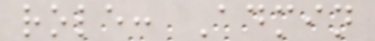role: Admin
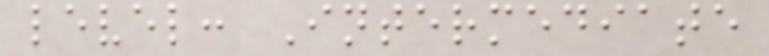level: Intermediate
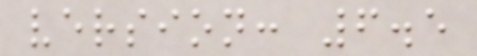version: 6.5
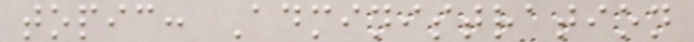topic: Administration
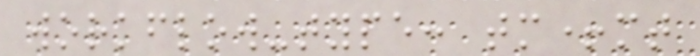workflow-type: tm+mt
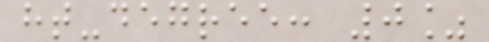ht-degree: 0%
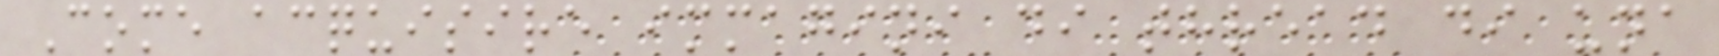Come acquisire immagini di thread di una
